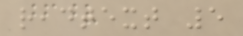readtext 5
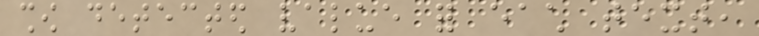show detected value for each text,
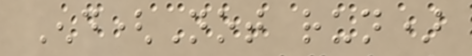End(Not run)
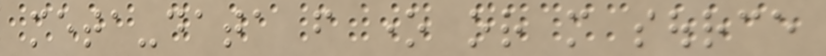meta-data from one or more source
